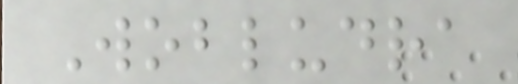Wobludra
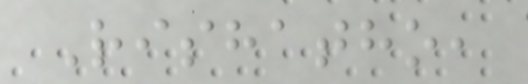Rishatho,
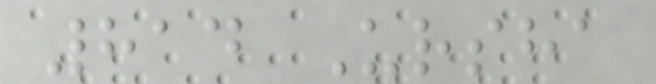814 Ursha
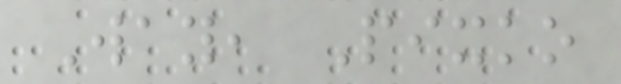Way, Pixko
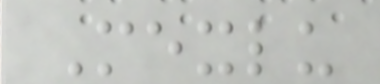Mexlu
